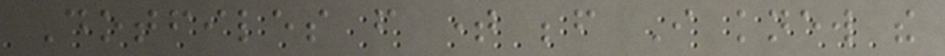Dotfiles from time before I knew the
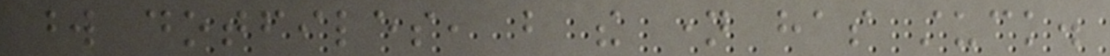word dotfiles, but the name has stuck.
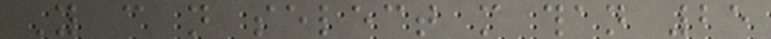You can not select more than 25
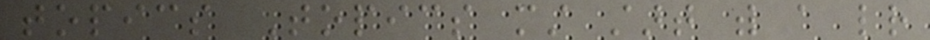topics Topics must start with a letter
